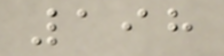198
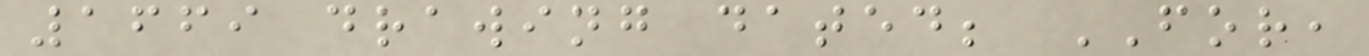1669 drawing dated; FOR,
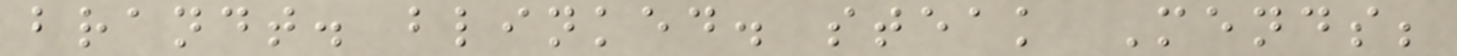brandt. blinked. steak Mends;
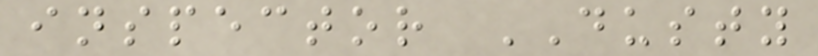inspector DUSTY
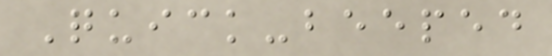Quick-beeped
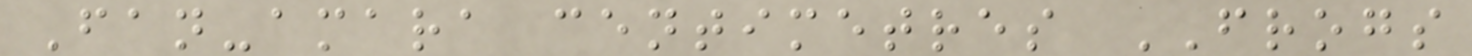Fan-amara centimetres FROGS
